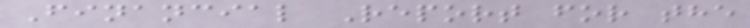Financial Report for the
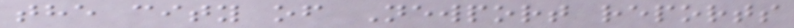the city of Newport reports
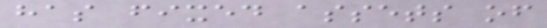has fixed assets of
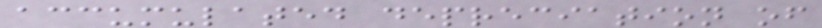accumulated depreciation of
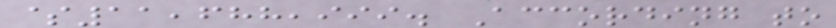$11,688,999. According to
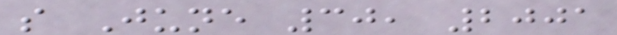s June 30, 2001
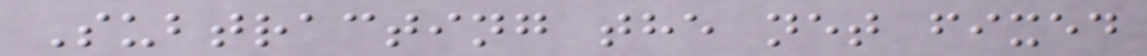Subtracting the net fixed
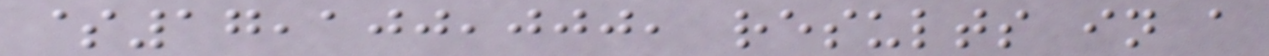$17,100,000, results in a
